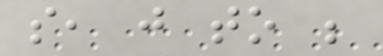so, just to be
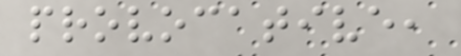provocative,
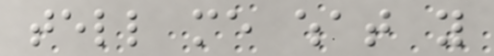tell me what you
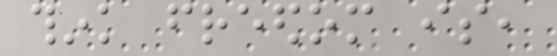think freedom is,
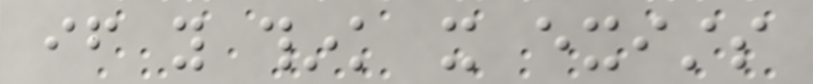if you think it exists
